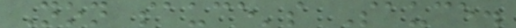Non sauce's Sauce.
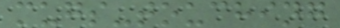mugs-touching
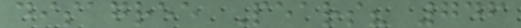disagree Pears? 746
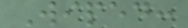Wiped:
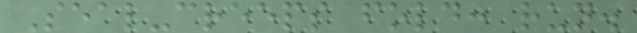Seal-creeps fold: run.
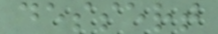dessert
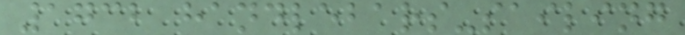1732 handlebars-sailing
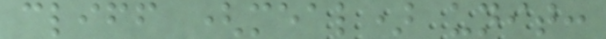cliff (meal) unit:
